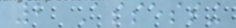2 Assessing
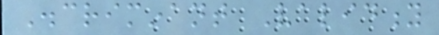Discriminant Validity
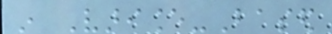in Variance-Based
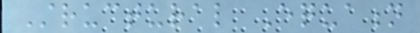Structural Equation
